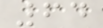64
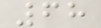68
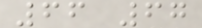66 67
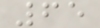65
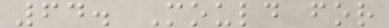64. Mould for
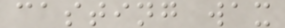casting wax
